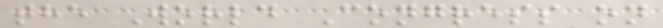the World Congress on
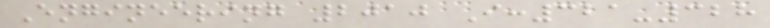Engineering 2010 I:321-328
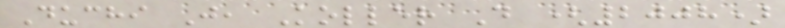Duchi J, Koller D (2008)
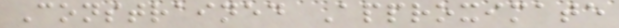Constrained Approximate
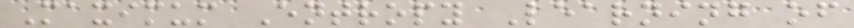Maximum Entropy Learning of
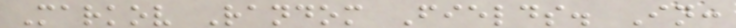Markov Random Fields. In:
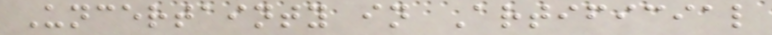Uncertainty in Artificial
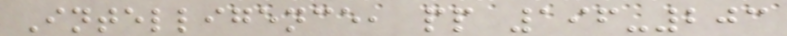Intelligence, pp 196-203
